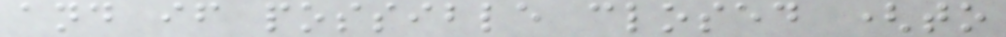and if possible closed (to
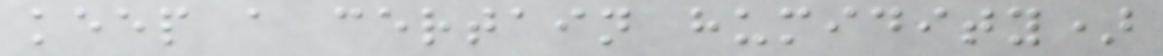keep a certain humidity)
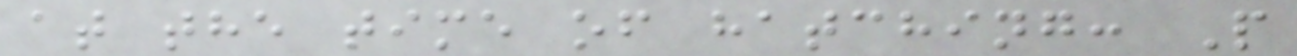at the time of hatching: P
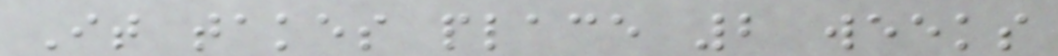It takes place 2 weeks
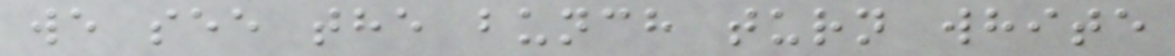we see the bunch turn white
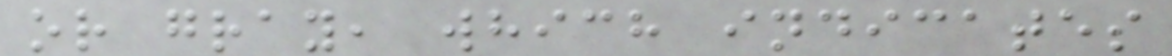or gray, which indicates
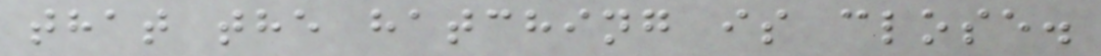that the hatching is close.
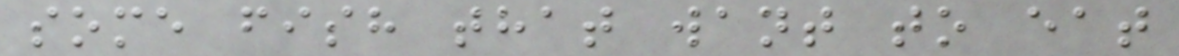some fish that want to eat
